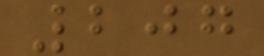207
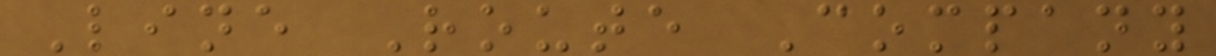Line Route Company
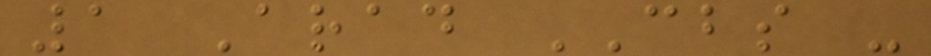1 Arad CBS -
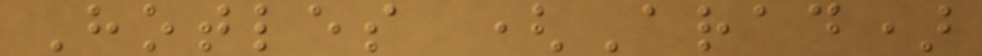Hotles (Arad)
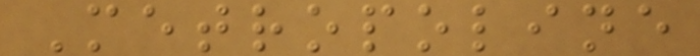Metropoline
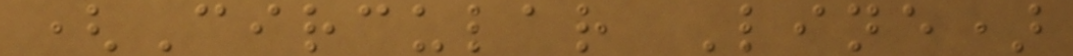(Circular Line)
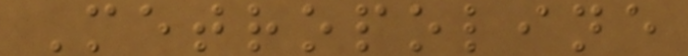Metropoline
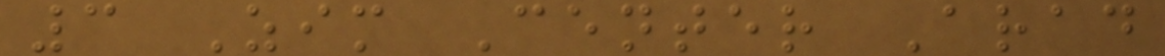3 Zim Center Arad
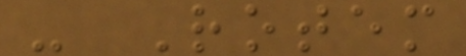- Rotem
